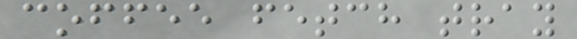coffee fetch tray
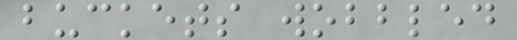buckets wobbled
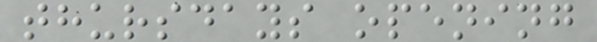thursdays opening
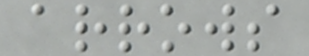arrows
